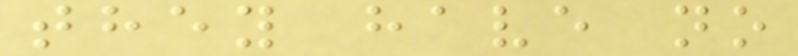they have no
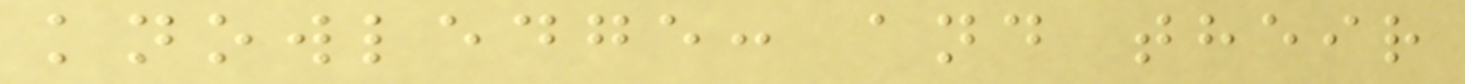knowledge: and their
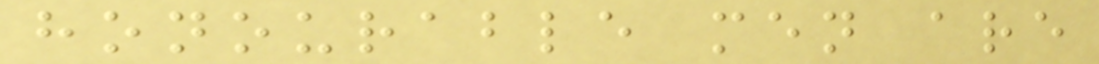honourable men are
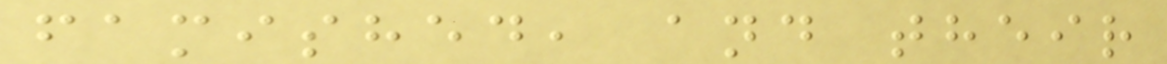famished, and their
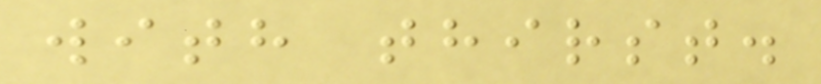with thirst.
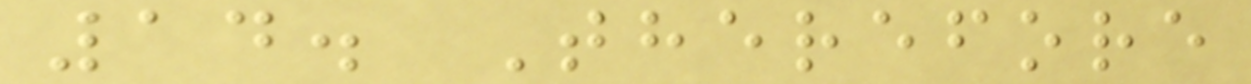14. Therefore
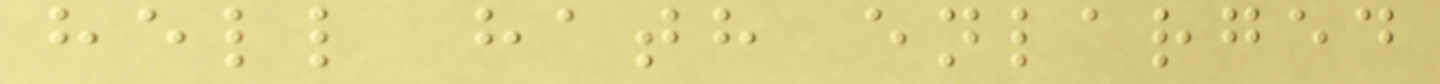hell hath enlarged
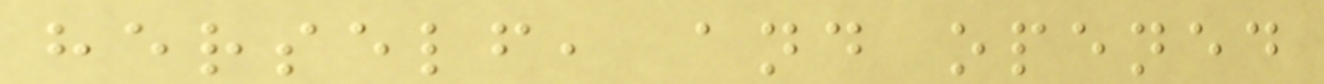herself, and opened
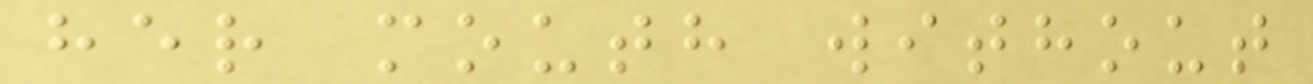her mouth without
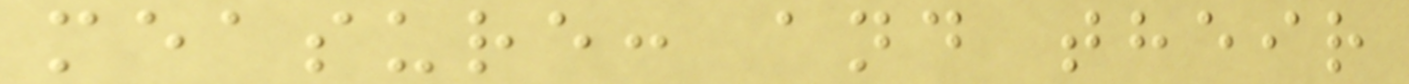measure: and their
